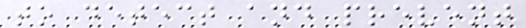to detect and prevent
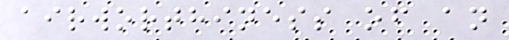airworthiness of an
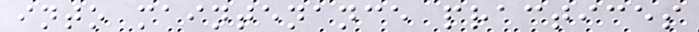into maintenance practices
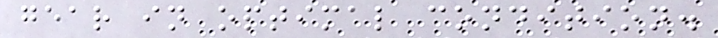gear in optimal condition.
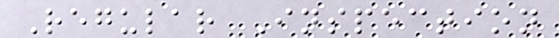Regular Inspection
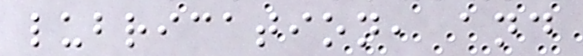lubrication, and
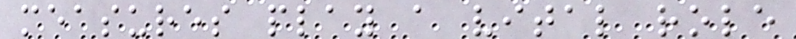measures play a vital role
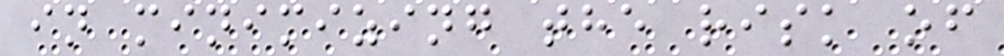in minimizing the risk of
